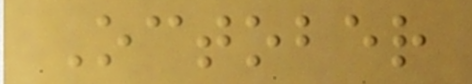October
